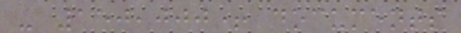- 150,000+ documents
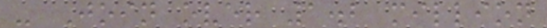- Join over 1.2 million
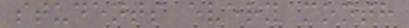students every month
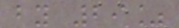by 29%
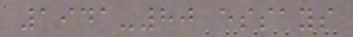1941-80 essays
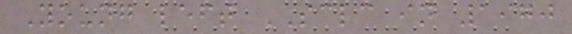Young left SCLC in 1970
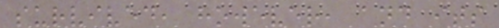survived, however, and its
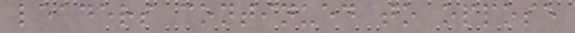leaders continued to oppose
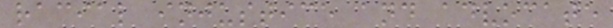racial injustice and advocate
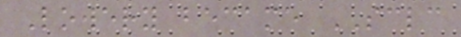Lowery became SCLC
